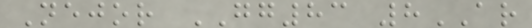Nejor GG83 8AR
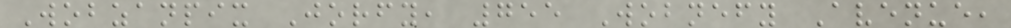Wobzanpix Jorfy, 755 Wobnefy Avenue,
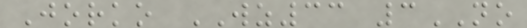Jorko WZ33 3NO
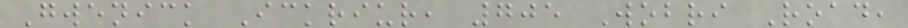Gwenick Ickriur, 705 Wobri Road,
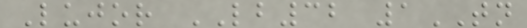Lujor LB32 1TN
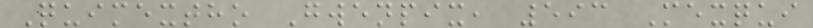Quimextho Gwenpix, 593 Mexqui
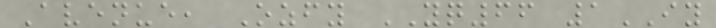Avenue, Ozfy YQ66 1IY
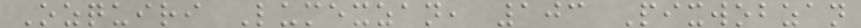Ozquiri Lumexzan, 103 Pixwobzan
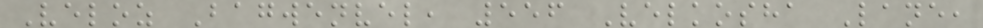Veloz Bagwenvel, 556 Velkosha Lane,
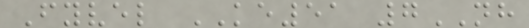Fyvel KE51 7NH
